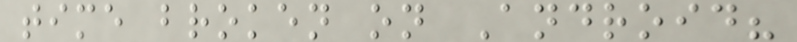time broken on Android?
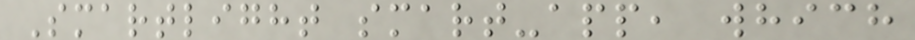Smartlight smart-app, which
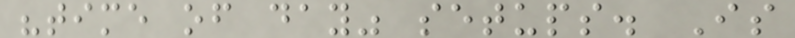"time of day" setups. Is
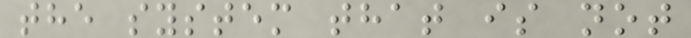the system that is not
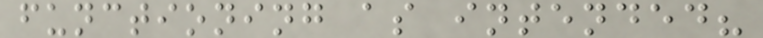functioning as intended?
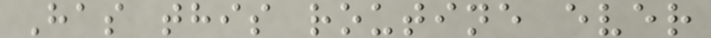Has this routine ever
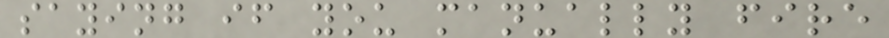saying if you manually fire
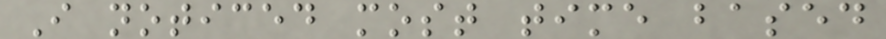I noticed most time based
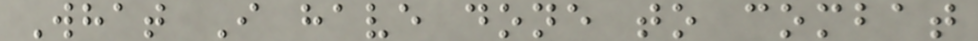What I have done to combat
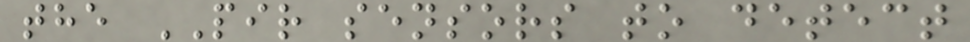the PIR sensors to detect
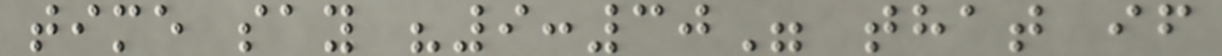time say "9:30" that if
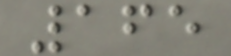165
